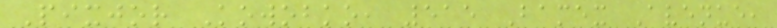Pixjor Kowobko, 515 Bamex Avenue,
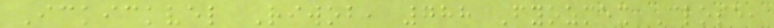Ickickvel Riwob, 788 Fyozmex Close,
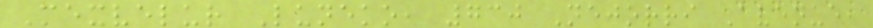Mexvelur Luneko, 730 Nejorri Avenue,
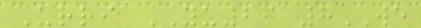Urri YU29 8WE
